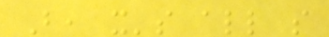But, it's all so
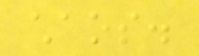chaos.
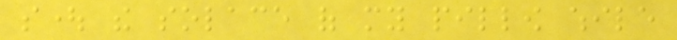sought the solace of my pillow while
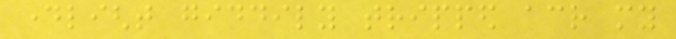daylight giddily tripped across my
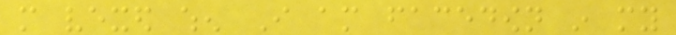more vexed when I am facedown in my
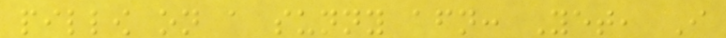pillow on a sunny afternoon: Yet, I
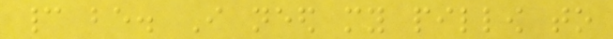cannot be. I need my pillow to
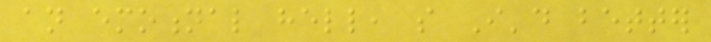an emotional hell, so I'd better
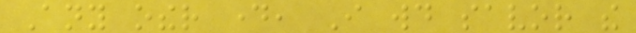Any other day, I would savor the
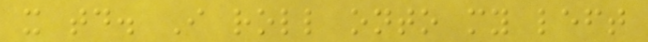it today. I roll onto my left
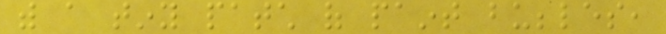with a tiny patch of paint bubbles,
